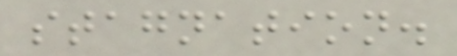stagnation.
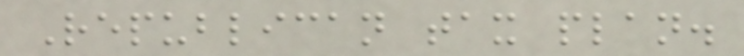Republican tax plan.
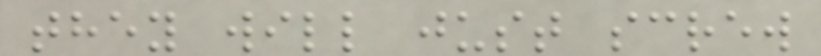they will just screw
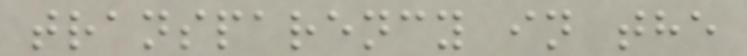transparency in the
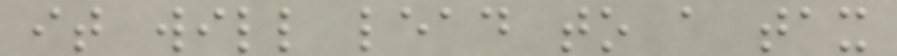it will lead to a tax
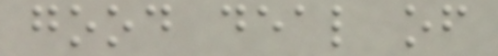good deal of
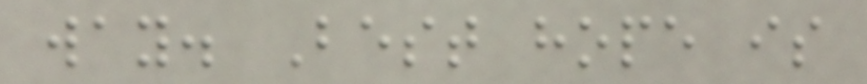way. Best hope is
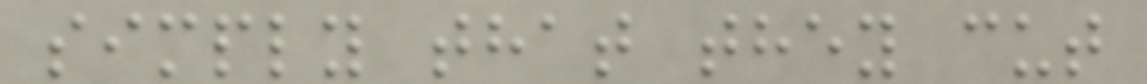simply that they cut
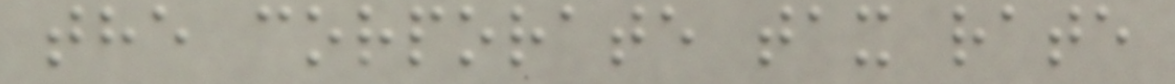the corporate tax rate
